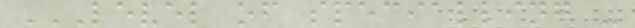LEVEL OF SPECIALLING -
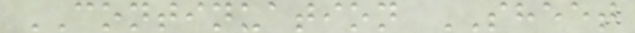CONTINUATION SHEET
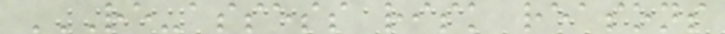RE-ASSESS RISK REASONS
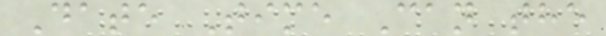Date Time Can the
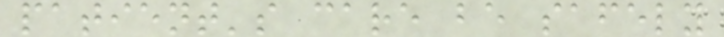patient's care be safely
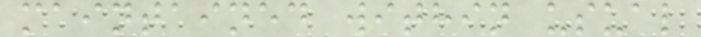maintained within usual
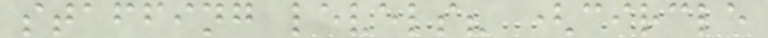staffing levels? (circle
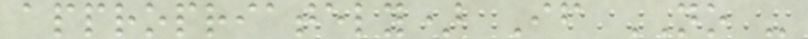appropriately) If NO -
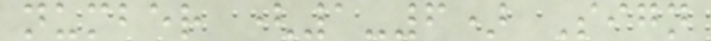number (1-6) Sign
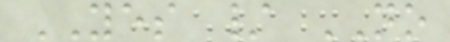YES / NO
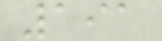191
